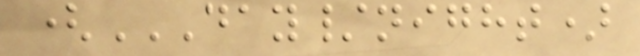(DAY/NIGHT)
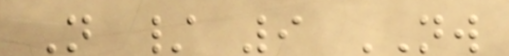N / 9 NW
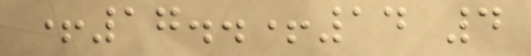+17..+14 4
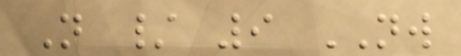N / 9 NW
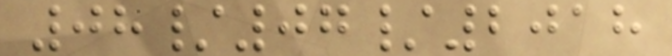08/07/2018
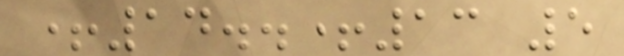+14..+13 5
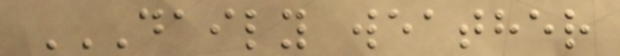DAILY WEATHER
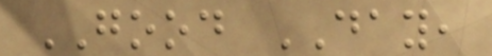GOOD DAY,
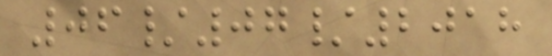06/07/2018
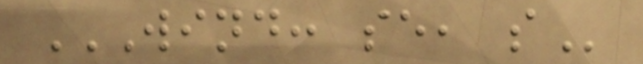WIND: SE, S
